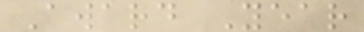Award Year
